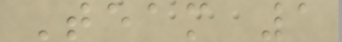Team 1
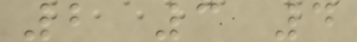2 3 4
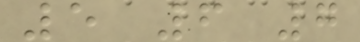5 6 7
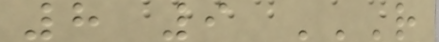8 9 R
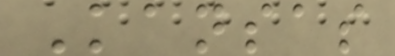Kansas
